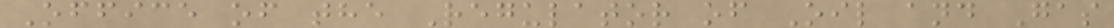Office of the Regulator of Oil and Gas
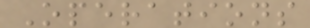Operations
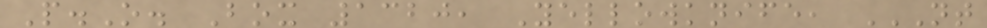P.O. Box 1320, Yellowknife, NT
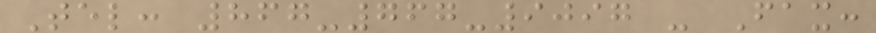Tel: 867-767-9097 - Fax:
